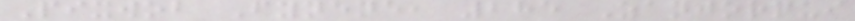Pixwob Fynene, 285 Zanjorqui
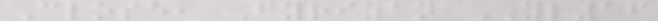Close, Fyrizan YL16
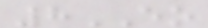8EO
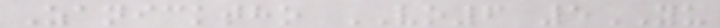Zanicktho VO6 5YU
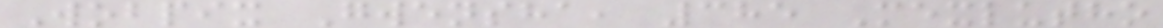Wobpix Gwensha, 385 Mexlutho
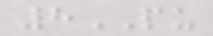8PU
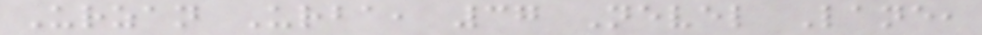Urzan Urba, 37 Nevel Lane,
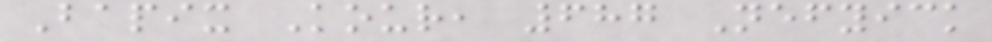Bapix Kour, 687 Nefyick
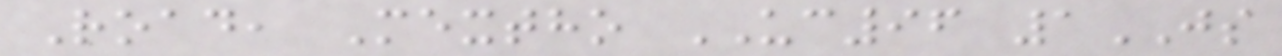Road, Mextho UC96 1JS
